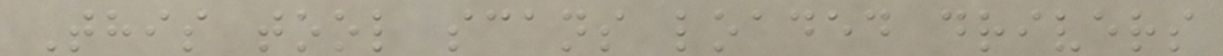This tool scans loaded drivers
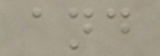and
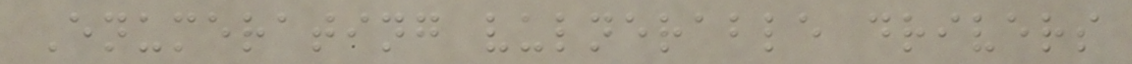Enumerating vulnerable drivers
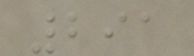291
